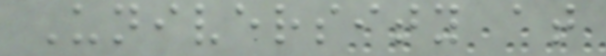University at
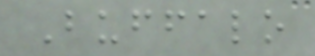Buffalo
